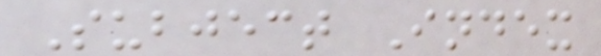Subject Index
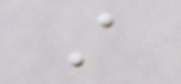A
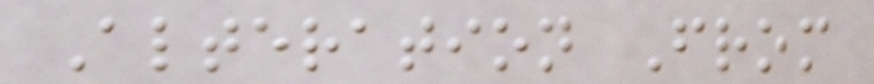Alteration From
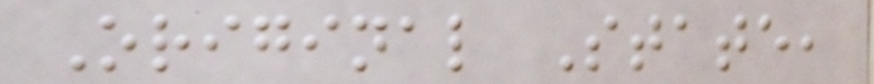Original State,
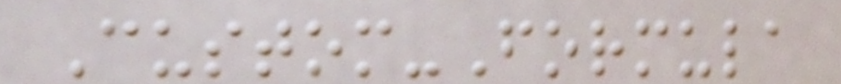Custom-Formula
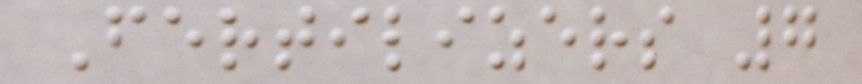Fertilizers 7
